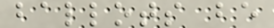ballots be
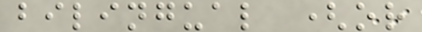bilingual (or
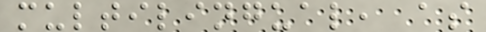multilingual, as
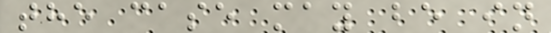the case may be in
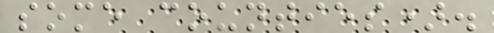some counties).
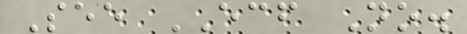See ECF No.
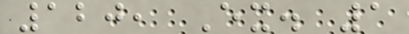120, Ex. 1
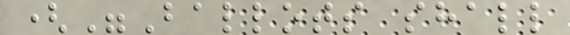("Ballots shall
